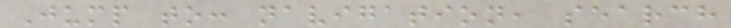Jump to: navigation, search
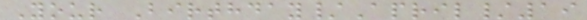Your Birthday/April/19
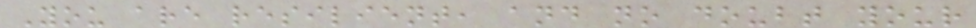You are resilient, and no doubt your
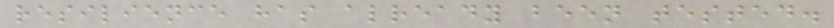resilience has already been tested.
